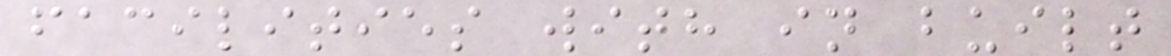facilities with in built
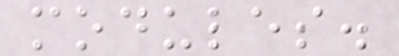modules.
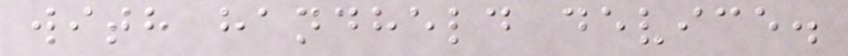with handheld device.
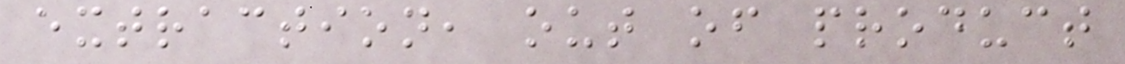extraction, out of product
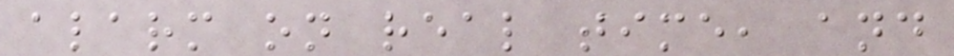alarm on real time, and
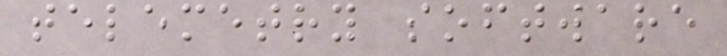telemetry software
